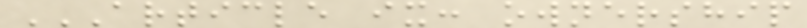ARTICLE IX: OWNERSHIP
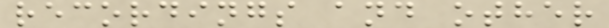recordings and other
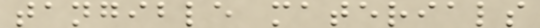tangible materials
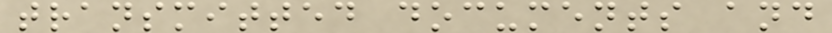transmitted documents and
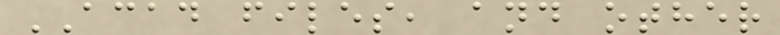ACAD files, and other
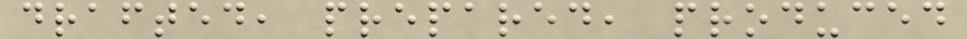drafted, prepared, produced
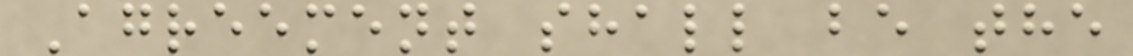Agreement shall be the
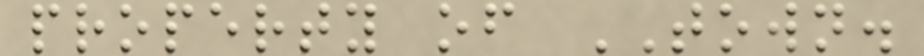property of TOWN.
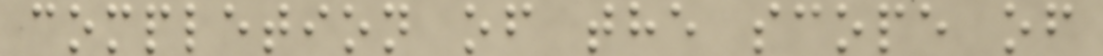completion of the scope of
